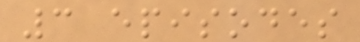3 episodes
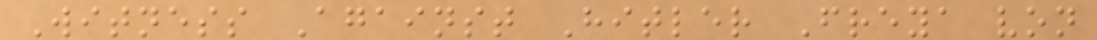Witness Against Hitler Freya von
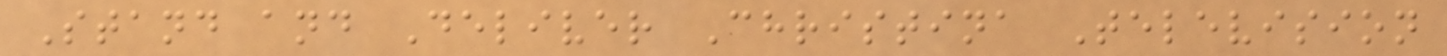Stand and Deliver Christina Television
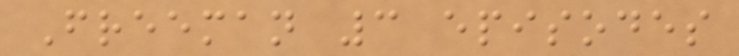Freeman 3 episodes
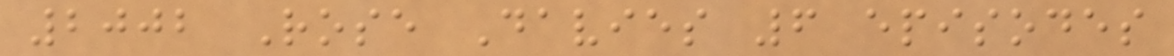2002 Rose Davies 6 episodes
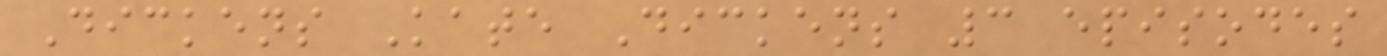Dickens Kate Dickens 3 episodes
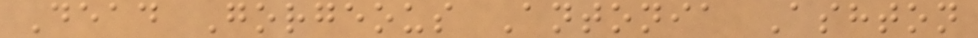Dead Gorgeous Antonia Ashton
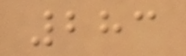283
